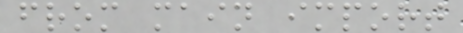from main import
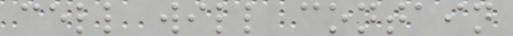cell will contain
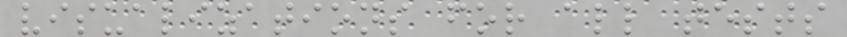visualizations for all tests
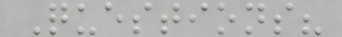Questions?
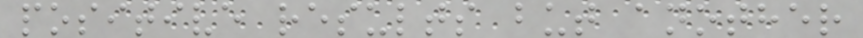positive results but another
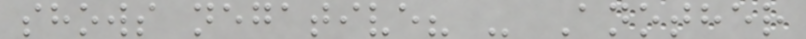shows negative? - Another
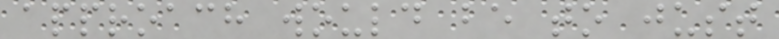approach would be to just
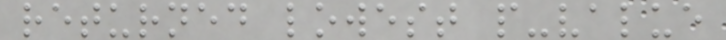returned lowest p-value
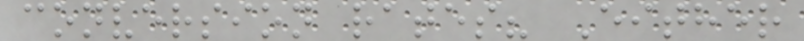conversion rates? Either
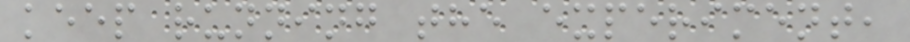keep running the experiment,
